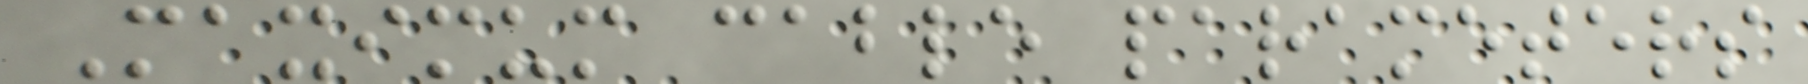Maximum cable parameters
